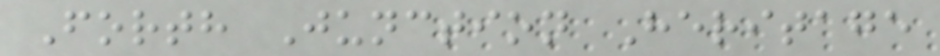Forth Junction Heritage
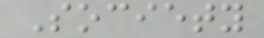Society
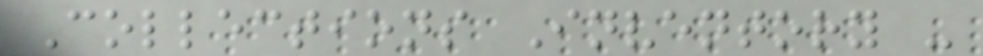Collections Inventory -
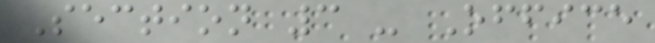Section 3 - Office
